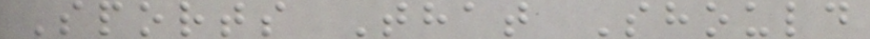Sports That Should
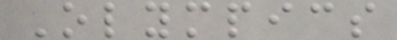Olympics
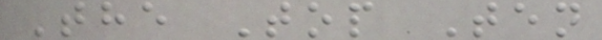The Top Ten
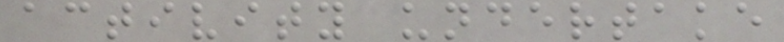activity undertake
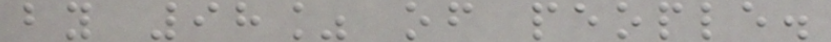by 98% of people.
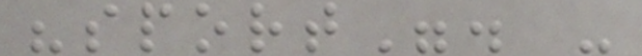"sport". -
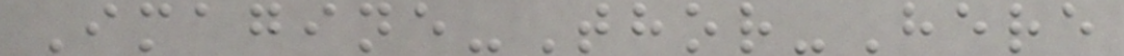Imagine-Thor-Here
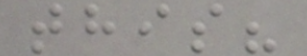this?
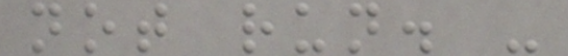not run. -
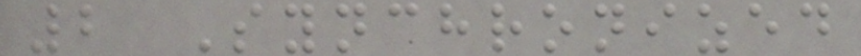2 Synchronized
